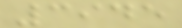3945
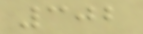302
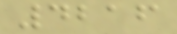4216
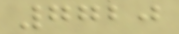7720
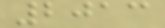2013
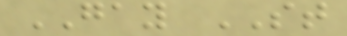GAY ST
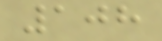108
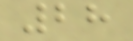28
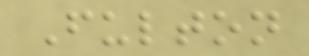Fulton
